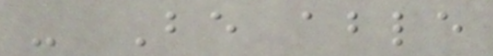- Be able
